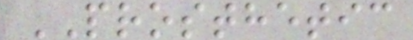PROSTHETIC
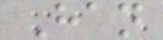Han
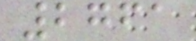2761
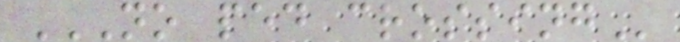NO PED CROSSING
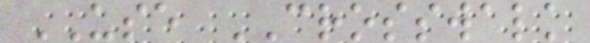USE CROSSWALK
